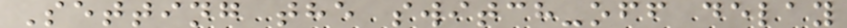Setting the switch-off delay
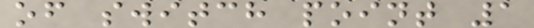of switch point 1
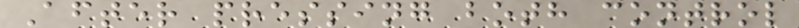After pressing both control
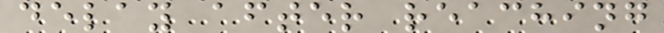delay after reaching
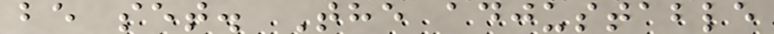be set. The adjustable
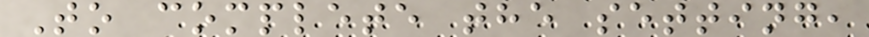To complete the setting,
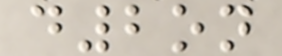d2on
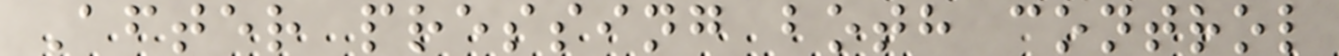After pressing both control
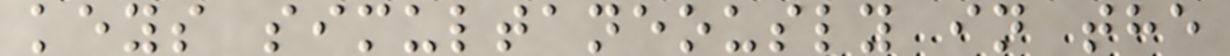keys simultaneously in the
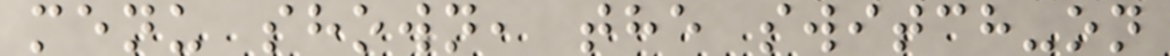menu shown, the switch-on
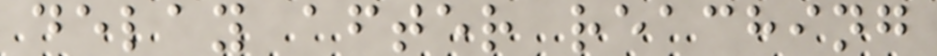delay after reaching
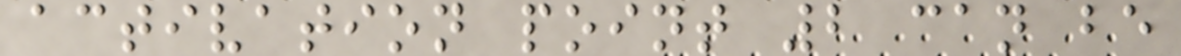activation point 2 can be
